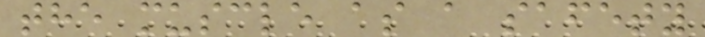the muscle as a safety
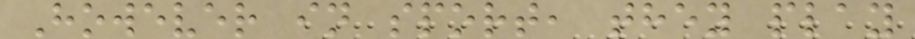However in sport, they play
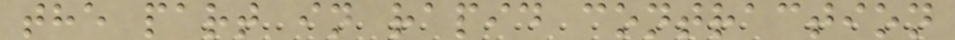the part in rapid contraction
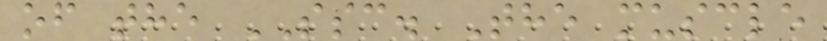of the SSC. The muscle
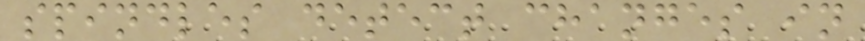spindles detect changes in
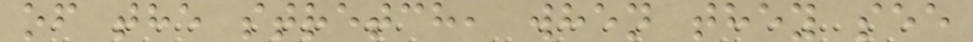of the stretch, when they see
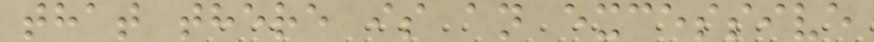that there is an excessive
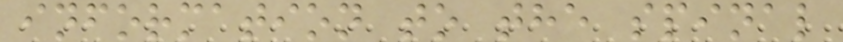information to the spinal
